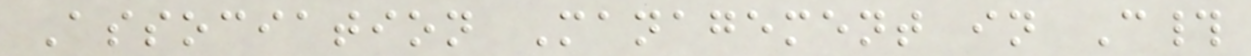Association Management in C#
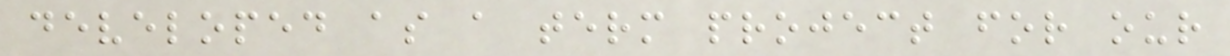developed as a term project for our
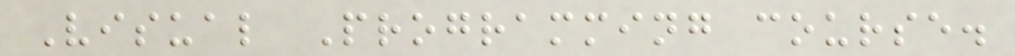Visual Programming course.
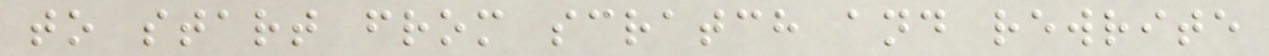to start from scratch and rewrite
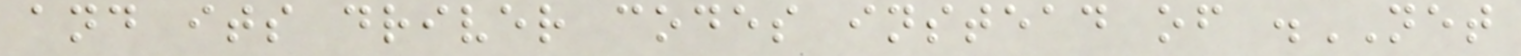and its driver codes instead of .NET
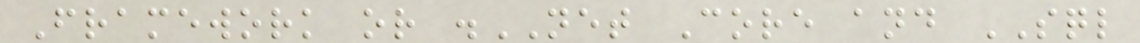Framework or .NET Core and SQL
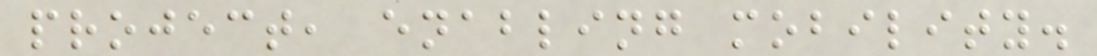project, enabling mobility.
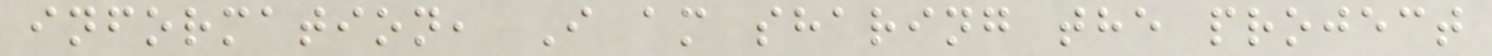information, I am sharing the project
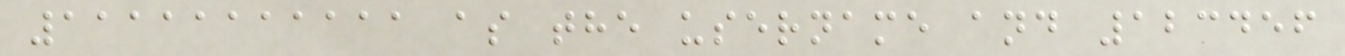11111111111 as the username and 123456
